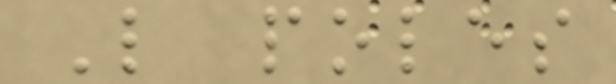Like poles
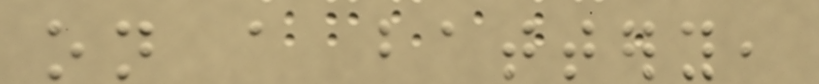on a battery,
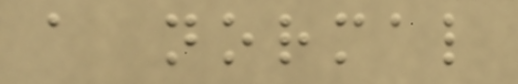a normal
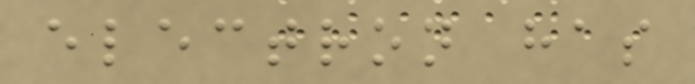electron has
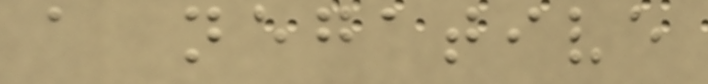a negative
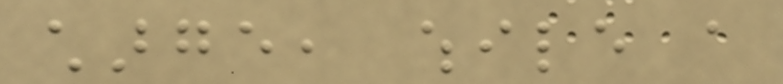charge, while a
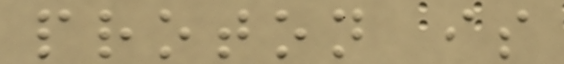proton is
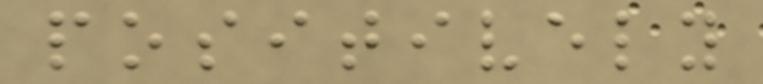positively
